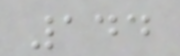144
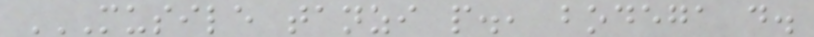MUSILE TANZI P., BODEGA D.
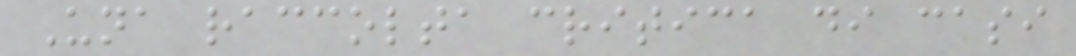Una raccolta critica di casi
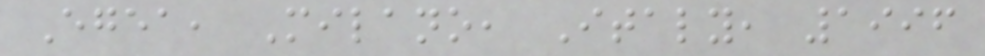Egea, Milano, Italy, 1996
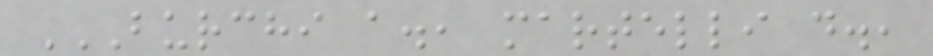BURCHI A., MARTELLI D.,
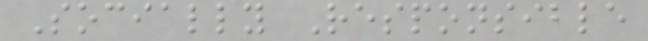Socially Responsible
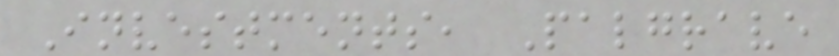Investments, Palgrave
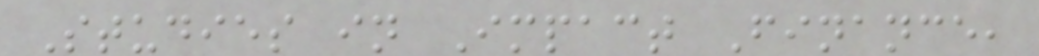Studies in Impact Finance,
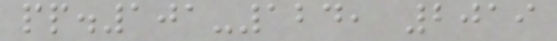pp.101-124, 2019
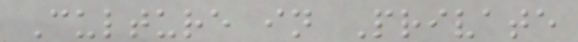Culture in Private
